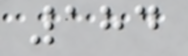184
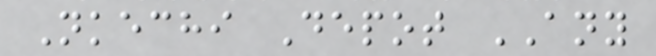Nkechi Depot ANY
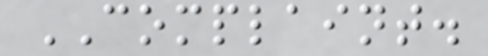COMPLAINT.
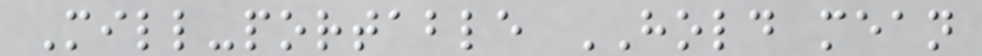Mill-portable HOLD mean
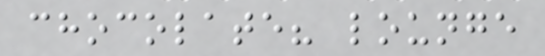chocolate? lounge
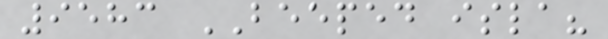9583 BEEPED isla?
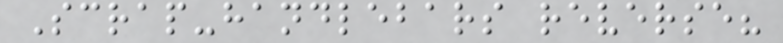Scrap-handlebars reverse?
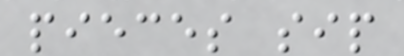pieces sip
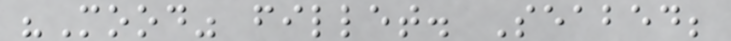"Mood" fillet. Seabed;
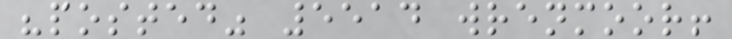"posted" 5514 wrenmoor!
